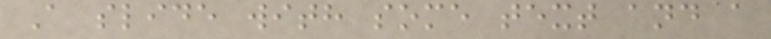A slide with some text and a
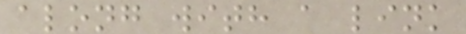along with a link
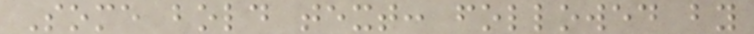Some bold text: followed by
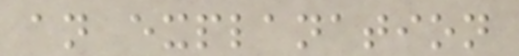an explanation
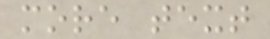more text
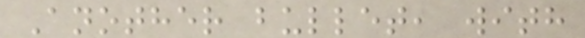Another bullet, with
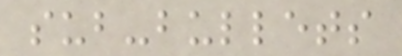sub-bullets
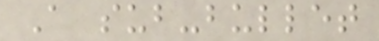A sub-bullet
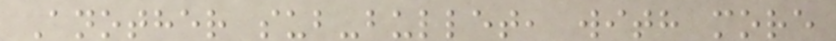Another sub-bullet, with more
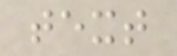text
